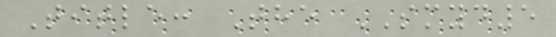Title: The SMYD5
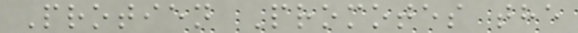Protien Promotes the
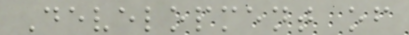Development of
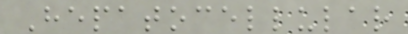Hepatocellular
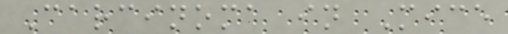Carcinoma in Mice
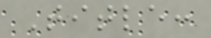Title:
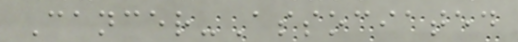Cancer-Associated
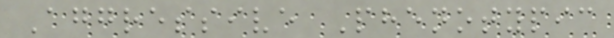Aggressive Phenotypic
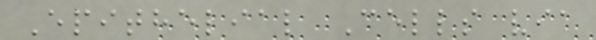Epithelial Cells via
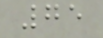75
